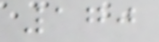170
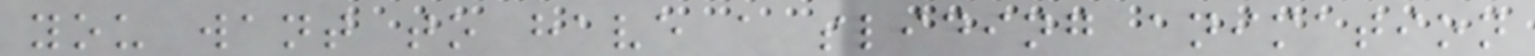you want to have a sliding animation
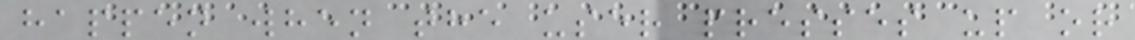happen when the user presses up or
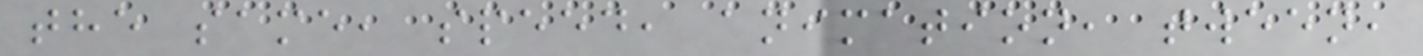the same, speed, animation, tween,
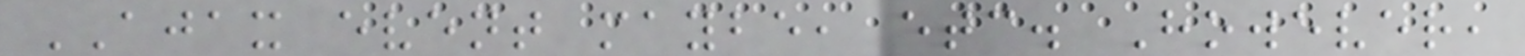AJAX event maybe, etc. However,
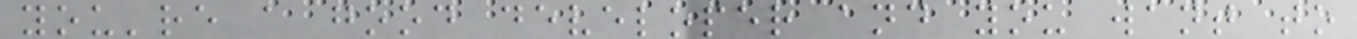you're a good developer and you want to
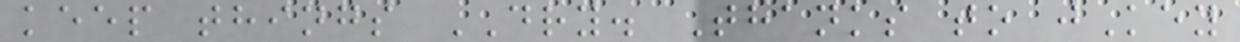keep things DRY. Thanks to jKey
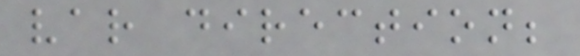var direction;
